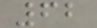62
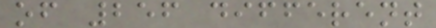of 256 different
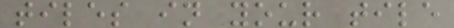tiles in your tile
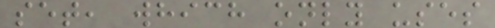set, which only uses
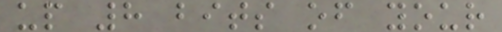up 8 bits of your
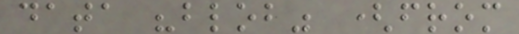data "blob" (from
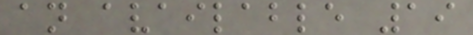an available 19
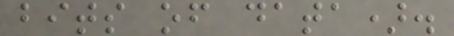bits of data).
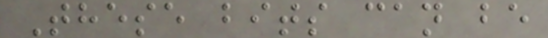These bits can be
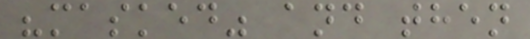"masked" and then
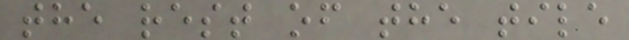the rest of the tile
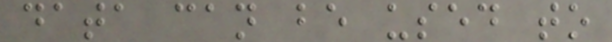data can be used to
